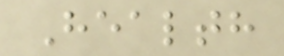Health
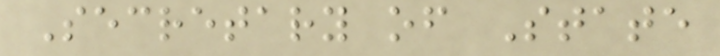Secretary of State
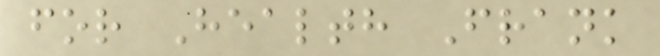for Health Frank
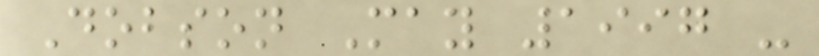Dobson May 1997 -
